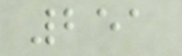251
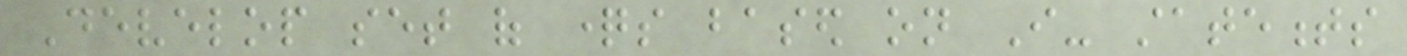Develop set of questions based on I- statements
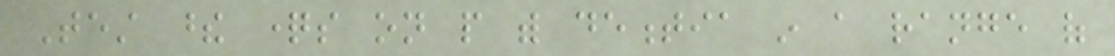Test these questions on people with dementia in a range of
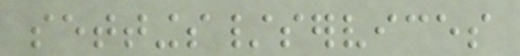settings/services
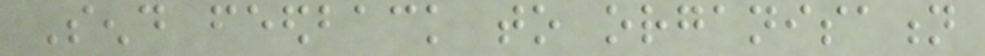Send feedback to organisation
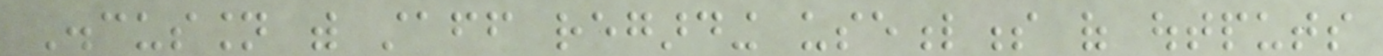Discussion with staff regarding usefulness of outputs
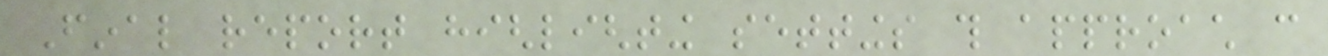Final report highlighting settings this approach can
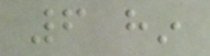6 hin
